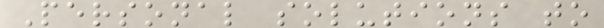Personal solutions to
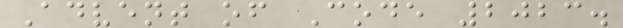Advent of Code 2023.
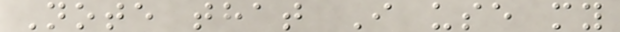Note that I use my
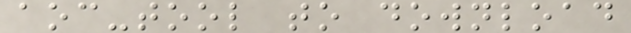aoc-tool to download
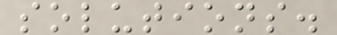solutions.
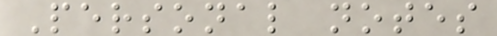Personal notes
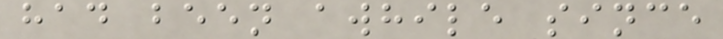had been awhile since
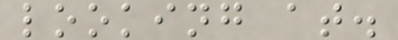looking at.
